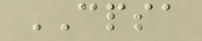CPSA
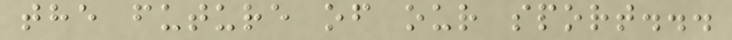the future of our sport...
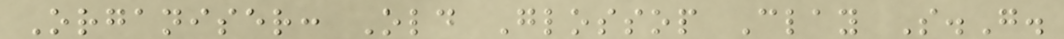Organiser: Old Glossop Clay S.G.
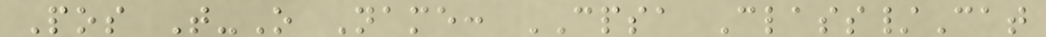Pos T-O Name: CPSA Class/Cat
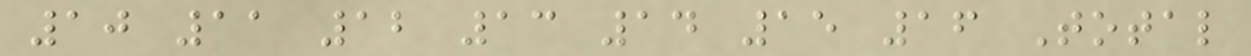10 11 12 13 14 15 16 Total
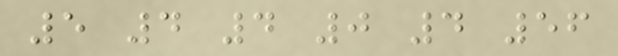5 4 4 0 4 56
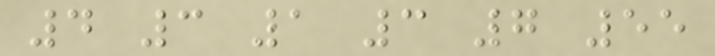4 3 1 3 7 55
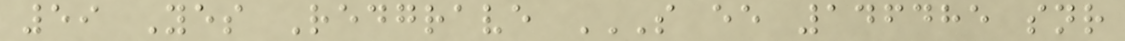59 Yes Redgrave S EE 146485 SNR
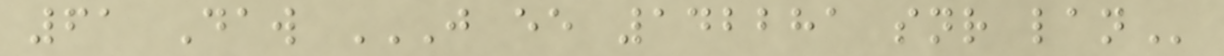61 Daw J EE 142281 SNR LAN
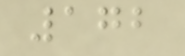172
